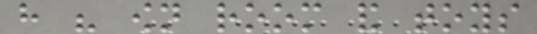have his own room and toys
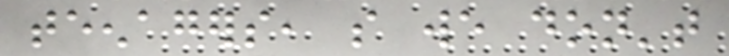teenagers, so we don't
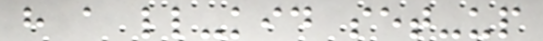have a little-kid set-up
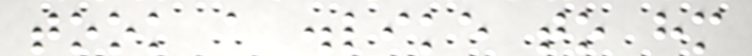took a dislike to him
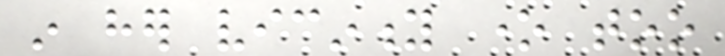in her vicinity one too
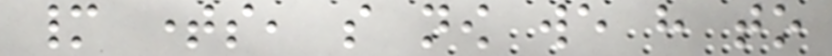many times, so now we have to
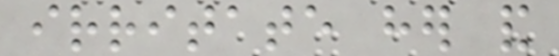irritate her and
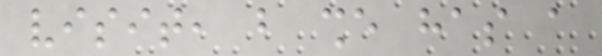visit, but she has a
